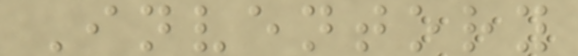Inventory
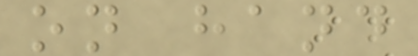on hand
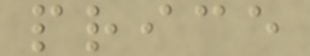price
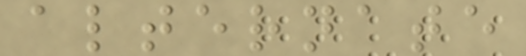alternate
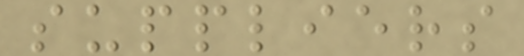suppliers
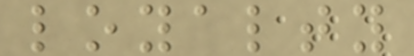loyalty
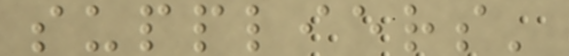suppliers'
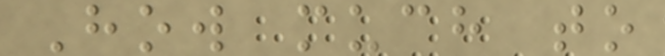How much to
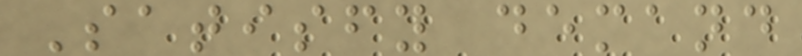Satisfy demand
